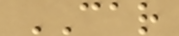CAR
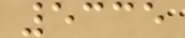5335
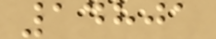14801
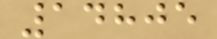14805
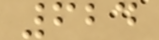624
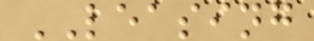LEASING
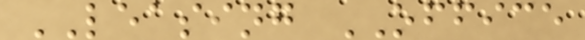LEASING OFFICE
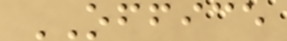OFFICE
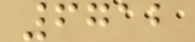6712
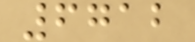6712
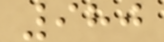980
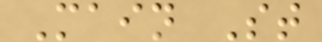Main St
